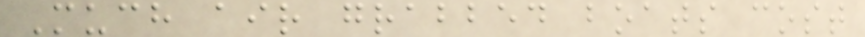Much air grabbed boats cost
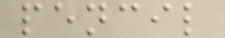pencil
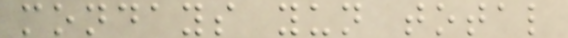mondays yun total
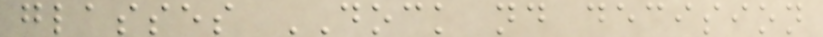glasses DOCK nd decision
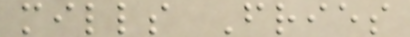mills Fries
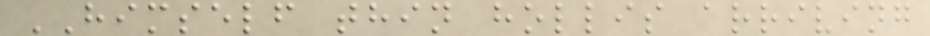HIMSELF thin hollis arriving
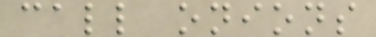call onions
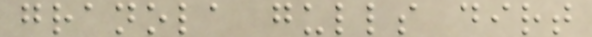granola gulls dirt
